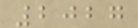2027
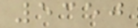5350
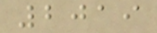2019
